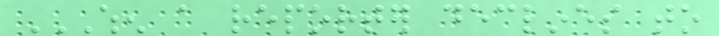WHEN A REPORTER DECLINES TO
